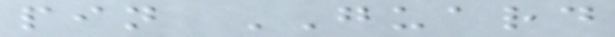pin GUARD
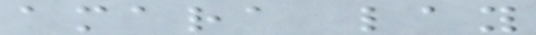amara lay
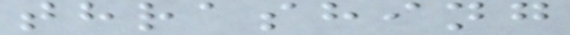thrashing
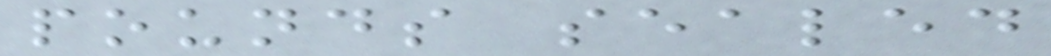pounds sealed
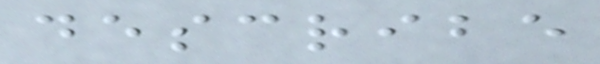describe
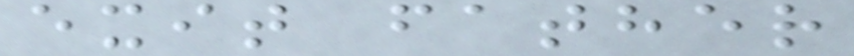exit father
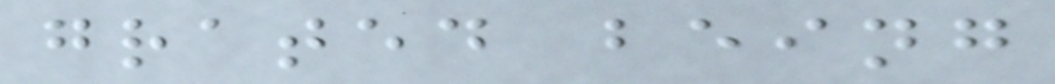grated being
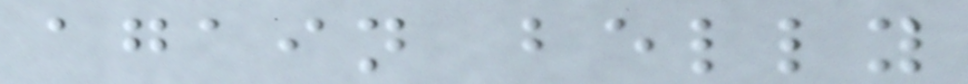again belly
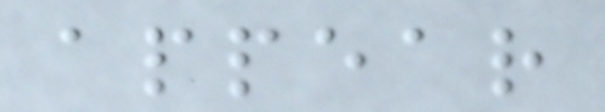appear
